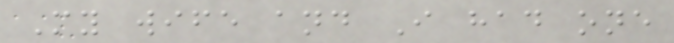My wife and I had one
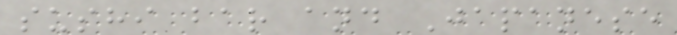sushi bar and Japanese
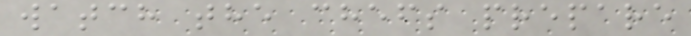watch the chefs prepare
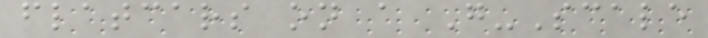flatcars on a G-Scale
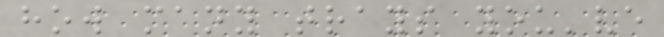how many trays you've
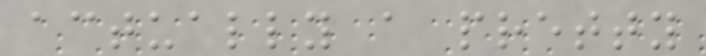actually a pretty
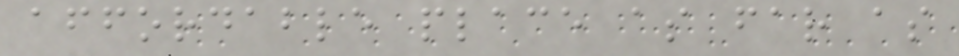affordable place as far as
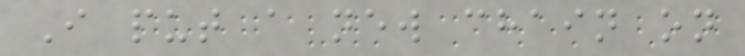I put a new chain on
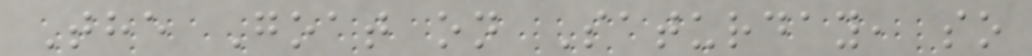The Goat on Saturday, so
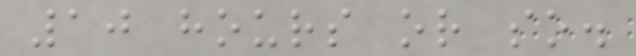10 hours or so.
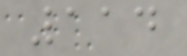114
